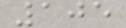105
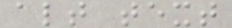alt text
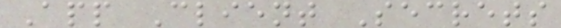App Client Secrets
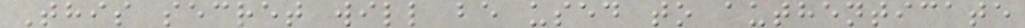This secret will be used to authenticate
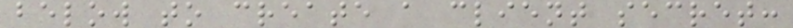below to create a client secret:
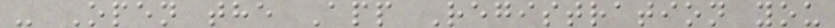- Open the App Registration you
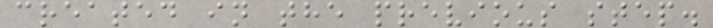created in the previous step.
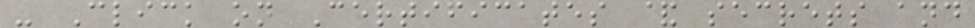- Click on Certificates & secrets and
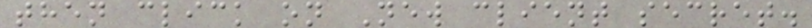then click on New client secret.
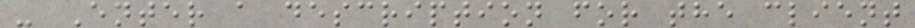- Enter a description for the client
